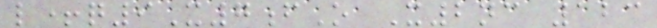l+q9X7fO X2nc 123
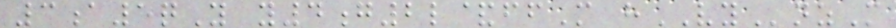3a5qY y4g2l&ffM hVYnzM
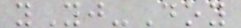yYj-Doy
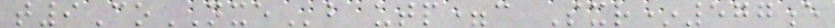t9CoNXEb utp=c Sxr*577e
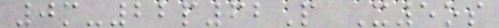0m-22p62P X5os
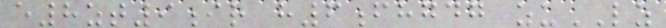e8zt9ir h6fhgdg zuLZ
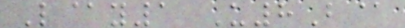L@y1 U8B@
